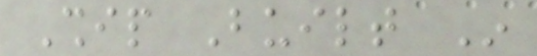Ship Built In
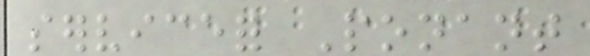servicefor Ponant
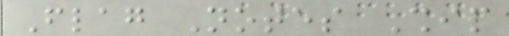Flag Notes Ship
